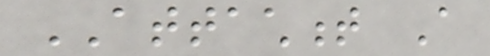ATTACHMENT A
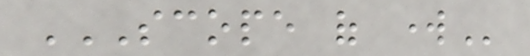SCOPE OF WORK
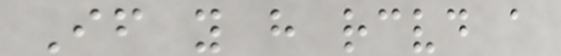If you have received a
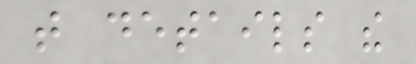that details the
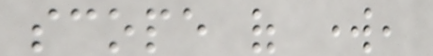scope of work,
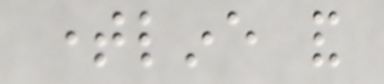timeline and
